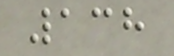138
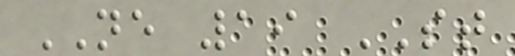NE 19 ST
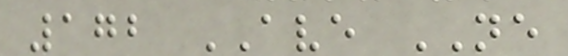172 AVE NE
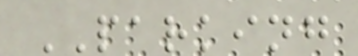PARKING
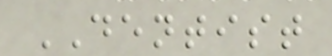DENTIST
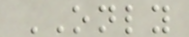ONLY
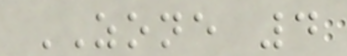ZONE 4
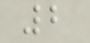2
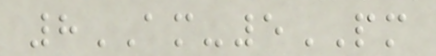8AM-5PM
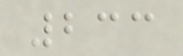233
